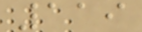119
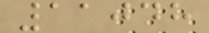11048
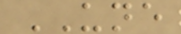UNE
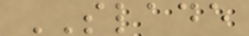SLADE
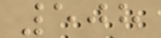508
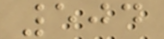504
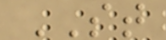ST
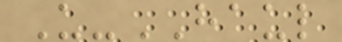U-HAUL
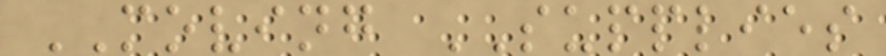MOVING SUPPLIES
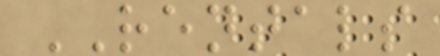RENTALS
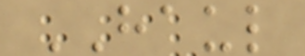HAUL
